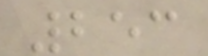253
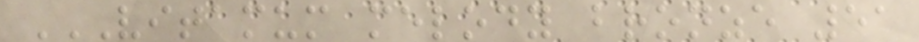VITAMUM MELODY BRONZE 51
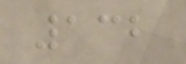132
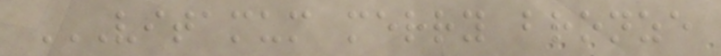VITAMUM MERRY BRONZE
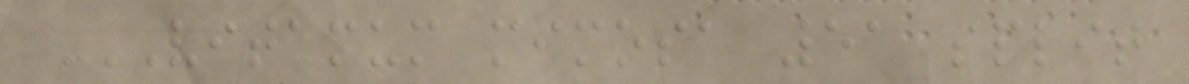VITAMUM MIMOSA 51 SPLIT
